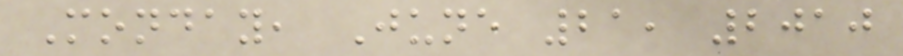Monday, June 21, 2010
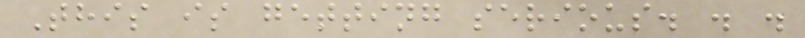This is getting serious. . .
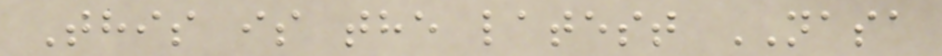This is the latest NASA
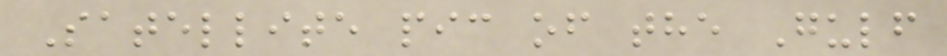Satellite pic of the Gulf
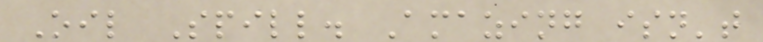Oil Spill. Amazing isn't
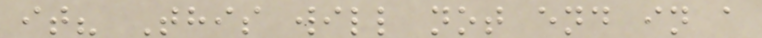it? This will not end in a
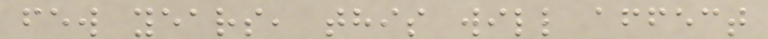few years, this will affect
